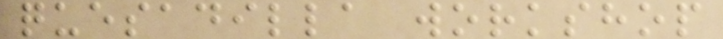quesadilla workshop
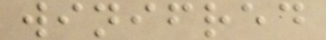winifred
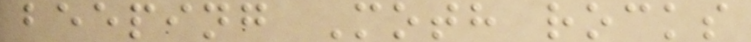beeping Moth rocks
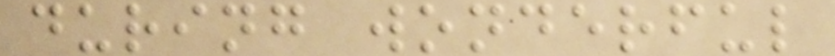during wonderful
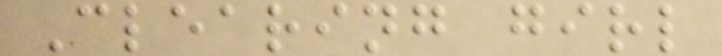Clearing girl
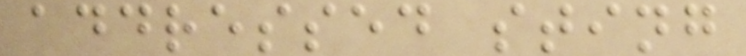addressed sting
